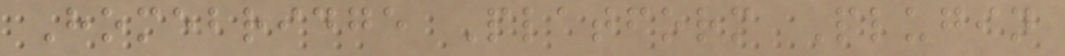Homebridge Platform Plugin
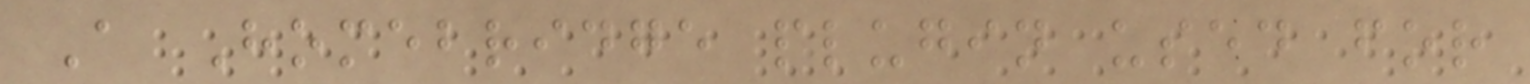A Homebridge plugin used for
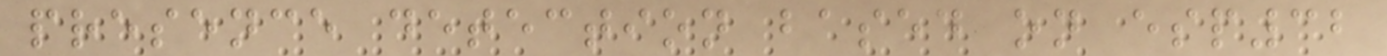presence detection based on esp32
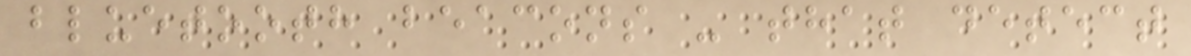bluetooth beacons - that detect
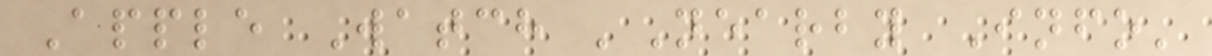Apple Watch 'Nearby Info'
